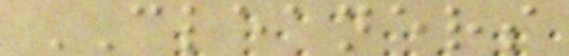CLEANERS
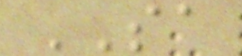SA
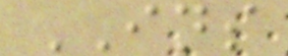INS
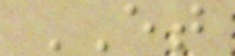ET
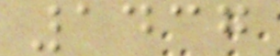1437
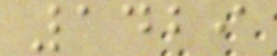1429
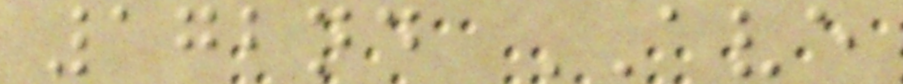172nd AVE
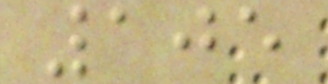105
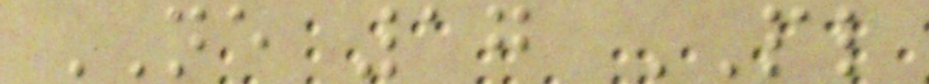NE 17 PL
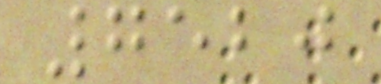7520
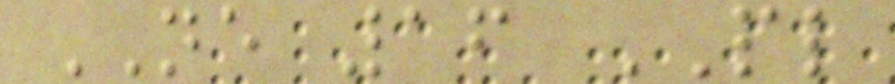NE 16 PL
